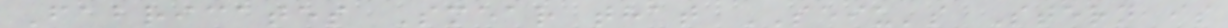Fabricates Smear that SEIU's Stern is
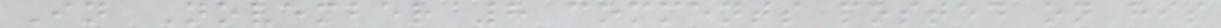In November 8 comments posted on his
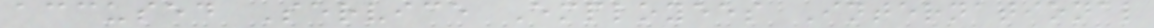accused Service Employees International
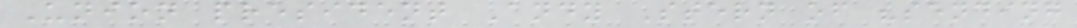Union president Andy Stern of "sending
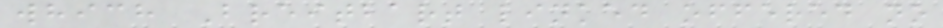which Breitbart linked offered no
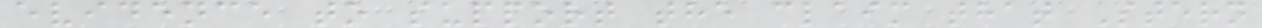evidence to support the claim that Stern
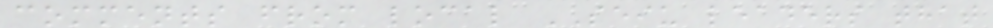comments from local SEIU leaders that
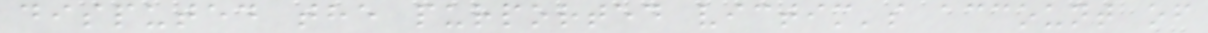disputed the purported victim's account of
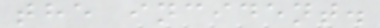the incident.
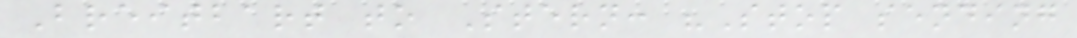Breitbart to Stern: "Stop sending
